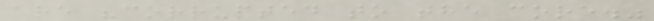are "corrupted to the core."
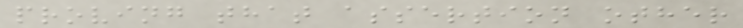proving that assertion other
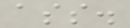ass.
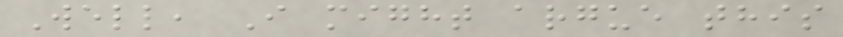Well, I might argue this
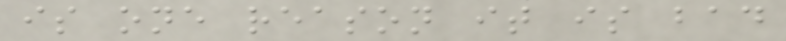is one reason it is bad
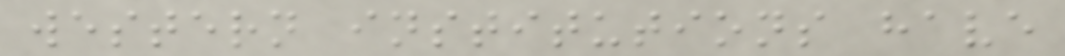western institutions have
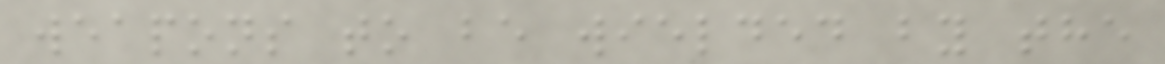weapons to be wielded by the
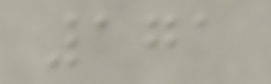171
